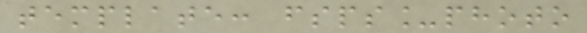template: fsps_photo
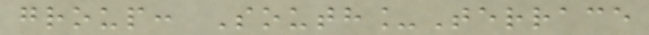group: South_Terrace
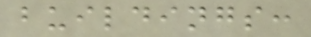buildings:
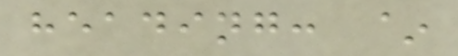heading: ~
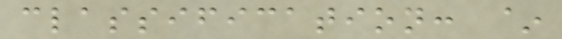classification: ~
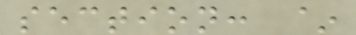section: ~
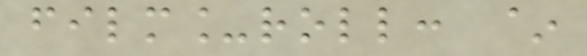film_roll: ~
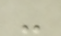-
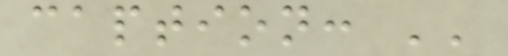caption: ''
